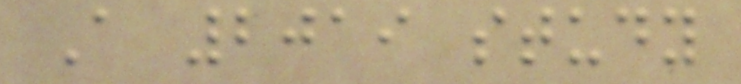A 2019 study
